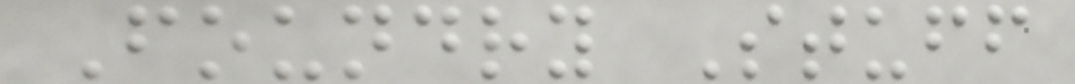Foundry Stuff
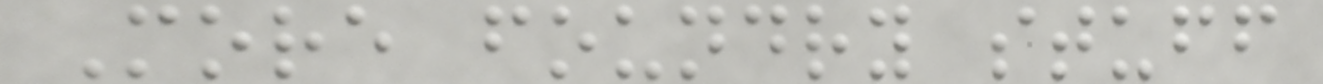More foundry stuff
